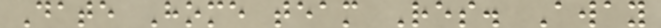Date Home team Res. Away
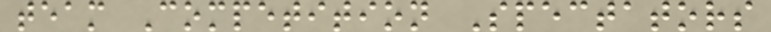team Competition Spectators
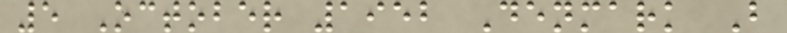5 October 1952 Denmark B
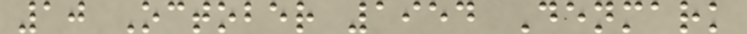10 October 1954 Denmark
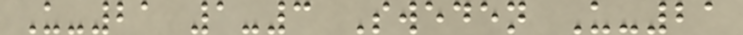U-21 1-3 Sweden U-21
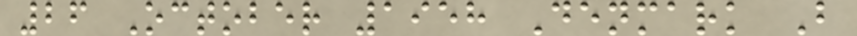26 October 1958 Denmark B
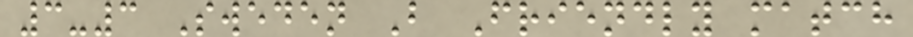3-3 Sweden B Friendly match
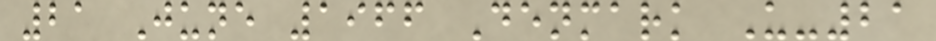21 June 1966 Denmark U-21
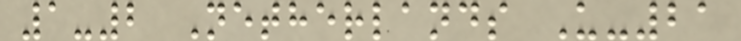1-2 Netherlands U-21
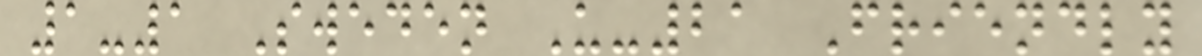1-1 Sweden U-21 Friendly
